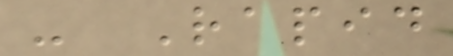- Rapid
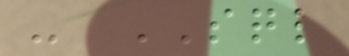- SQL
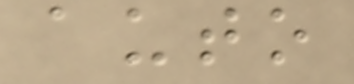auto
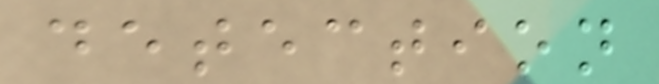detection
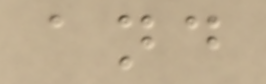and
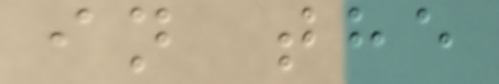in the
